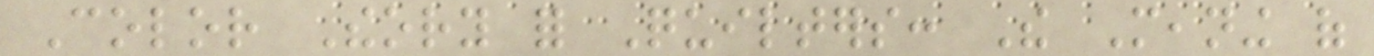Color Theory for Quilters: The Meaning of
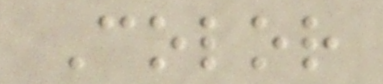Color
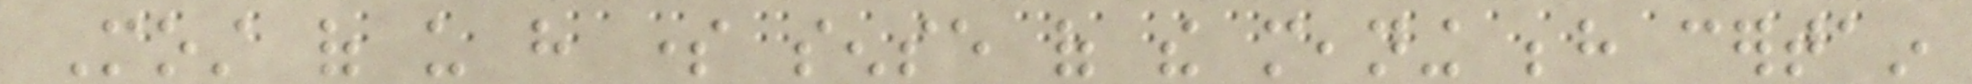Most of us have some sense of the meaning behind certain
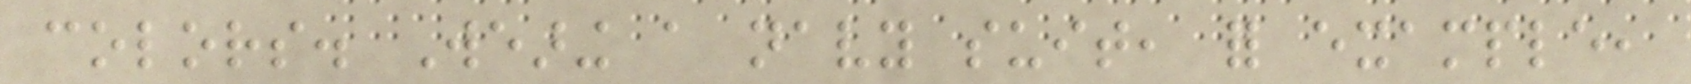colors. Wearing a navy suit, for example,
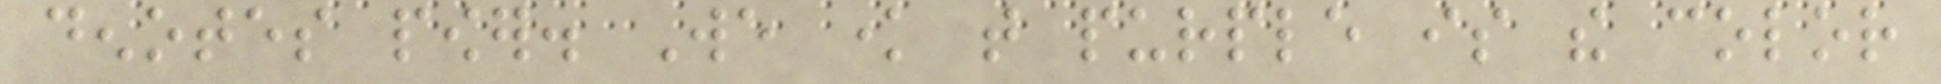denotes power. We know that purple is the color
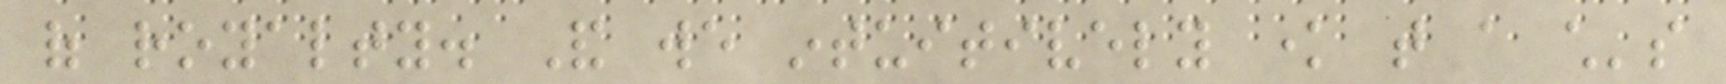of royalty. And we intuitively know that a child's
